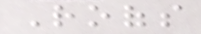Roofs
